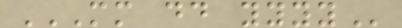MM DD YYYY
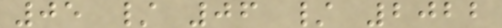05 / 06 / 2022
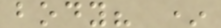body? *
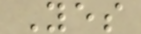Yes
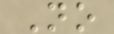No
